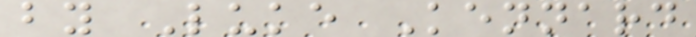by Luke Kennard
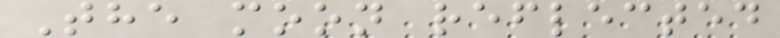The moon reflected
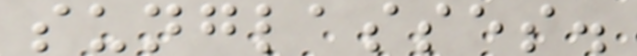sunglasses.
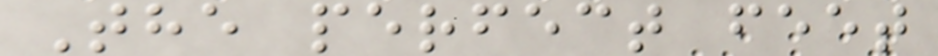The perfect feet
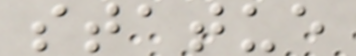statue
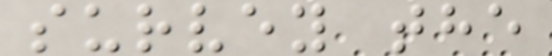survey the
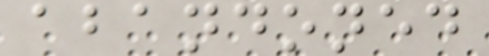abandoned
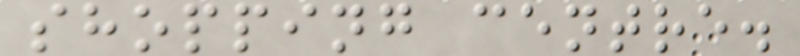shopping centre.
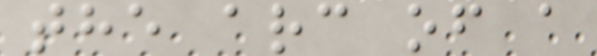the arc of a
